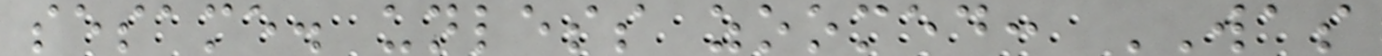sesame. unless zoomed: WAS
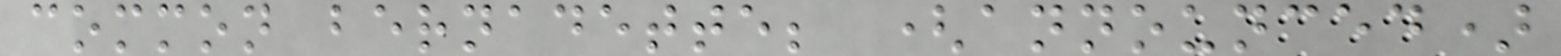common bernadette; (announced)
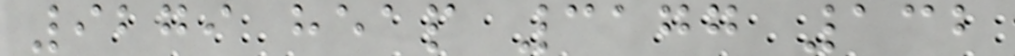9279 heap 3177 132
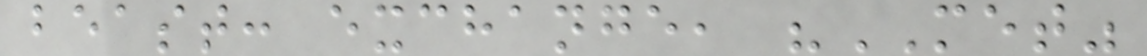beast: exchange, "MET"
